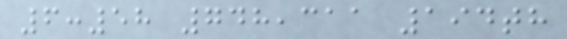6:58 748,311 194th
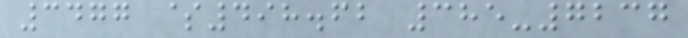3477 $498.62 385-7237
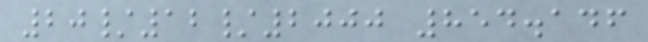20/12/2000 854.146
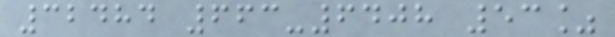32484 663-6408 53%
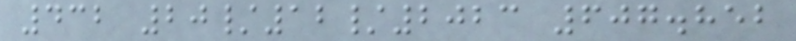432 20/12/2023 607.852
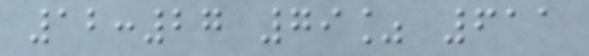12:27 79% 611
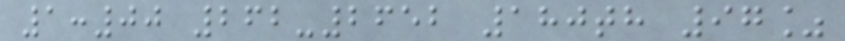1:00 262-2652 180th 97%
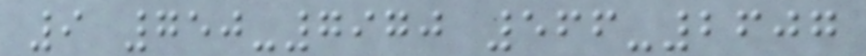9 750-7970 566-2607
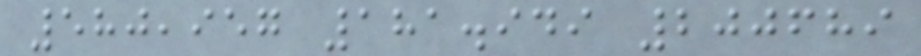580,957 181.949 200689
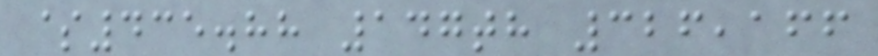$435.88 147th 326,166
